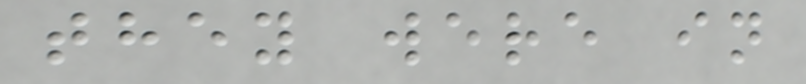they were in
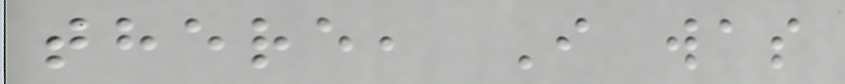there, I was
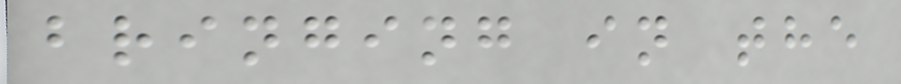bringing in the
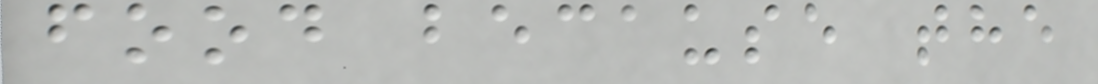food because the
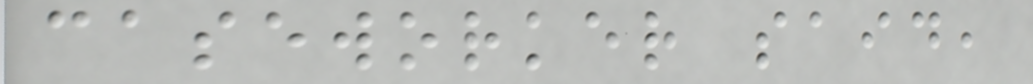caseworker said,
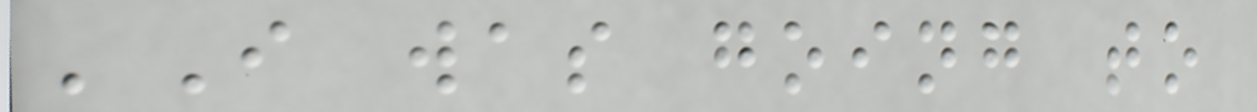'I was going to
